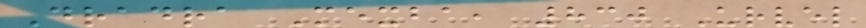Dradra Mexba, 830 Urvel
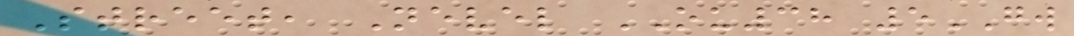Street, Nevel OU38 5GW
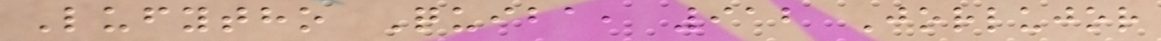Lufytho Quiba, 912 Jorlujor
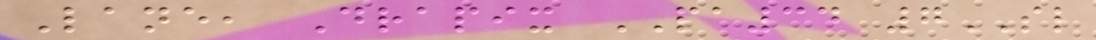Lane, Drapix PA34 7SL
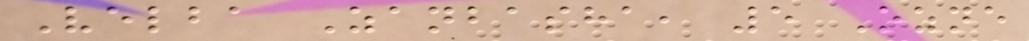Velba Zanbasha, 5 Ozne
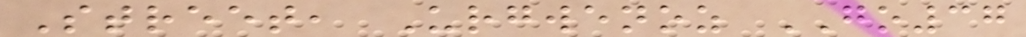Street, Urgwenoz GO37
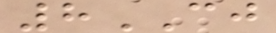8CJ
